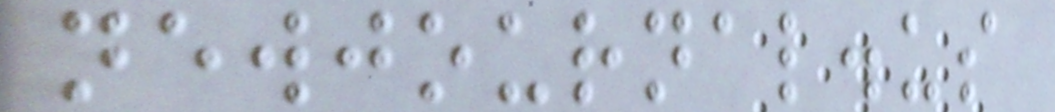newjournal.us
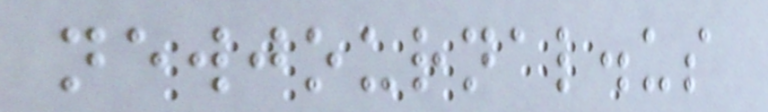newjournal.us
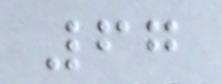67
